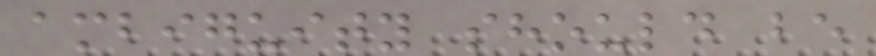ambiguity should be
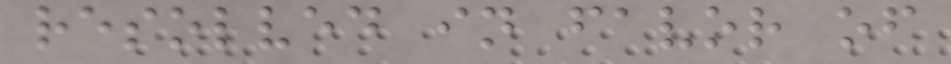resolved in favor of
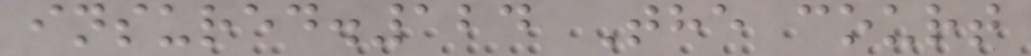insured.124 The court
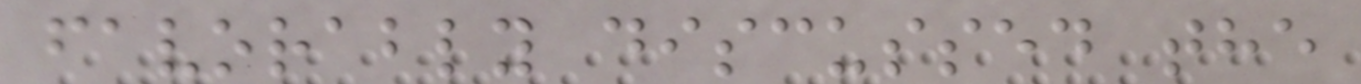favorably discussed the
